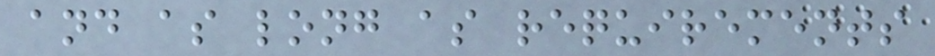and as long as requirements
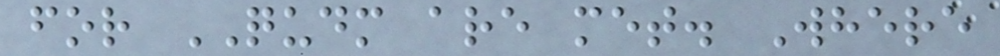for QUDM are met. Where
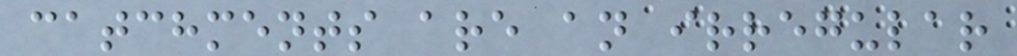catchments are an irregular
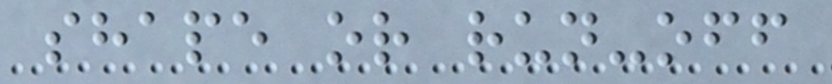shape or run-off
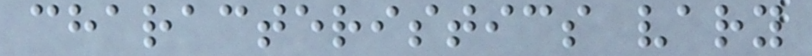characteristics vary
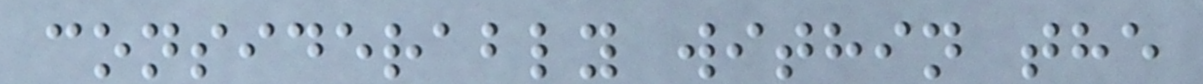considerably within the
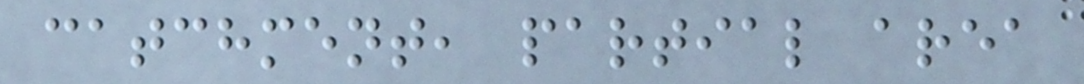catchment, partial area
